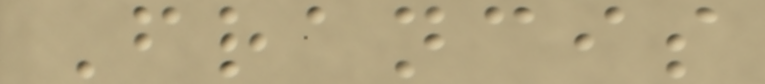Francis
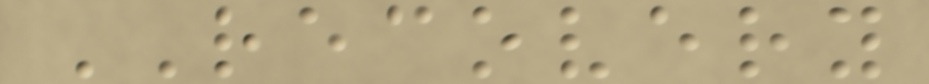RECOVERY
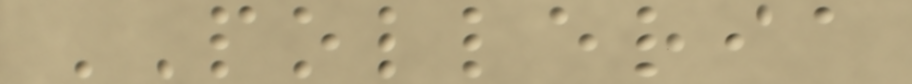POLLERIA
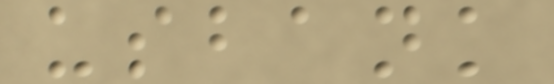usbank
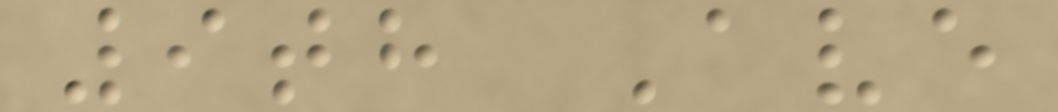9th Ave
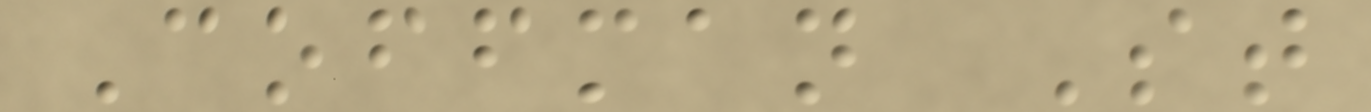Coffman St
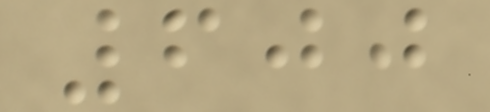600
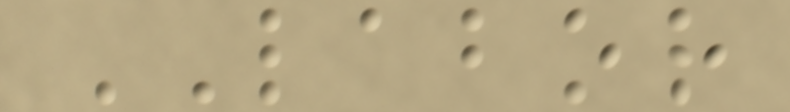LABOR
